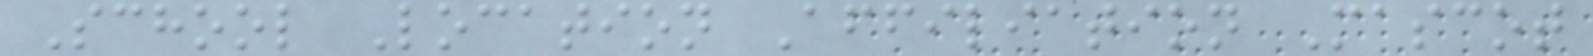School Location Affiliation Mascot
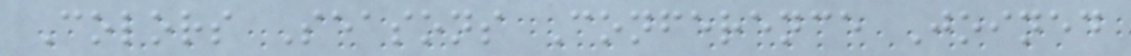Colors Seasons Conference Joined
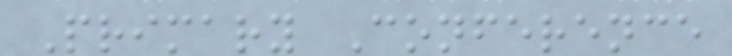Primary Conference
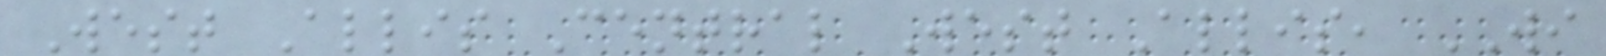West Allis Central West Allis, WI
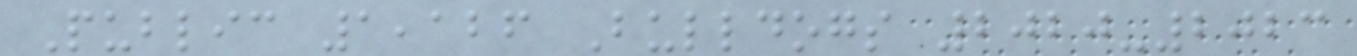Public 1,126 Bulldogs 2020-2023
